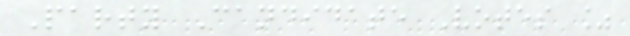Party Candidate Votes %
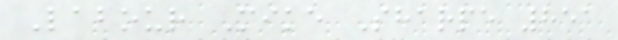Labour Mike Sharpe 851
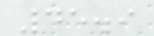45.9
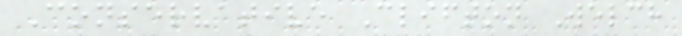Conservative Clifton Welch
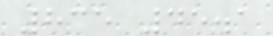835 45.1
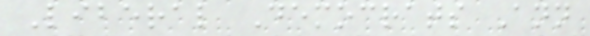Liberal Democrats Ann
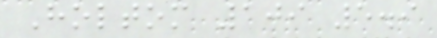Holtom 109 5.9
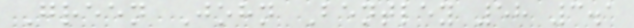Green John Bentley 58 3.1
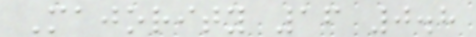Majority 16 0.8
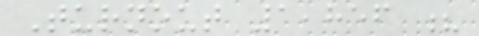Turnout 1,856 ?
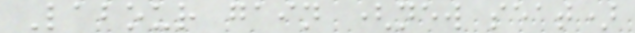Labour gain (new seat)
